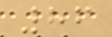86
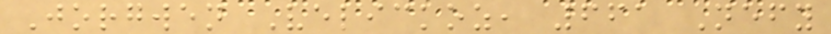Jorgwen Velickoz, 661 Nefy
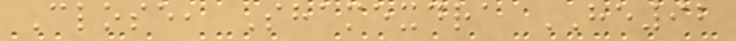Close, Shamexdra HE92
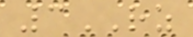3RZ
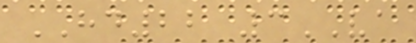HD22 3VA
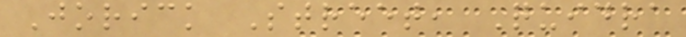Jorick Street, Quidra
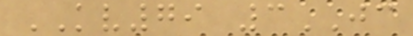KV79 3JC
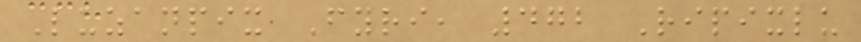Luzanpix Fyri, 472 Ripixlu
